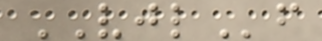VJLf
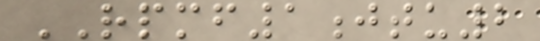RPMF1jtu2
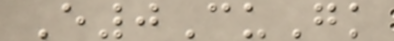E0CuGk
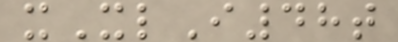xXlI48t
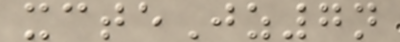xcteJz7n
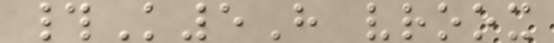#K5H vroox
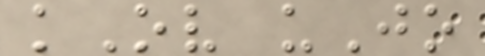kOv uJo
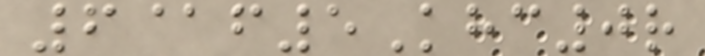6@f5Khc0r
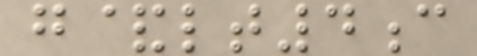g&lt4c
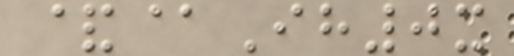&@Ih0x
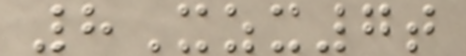8Xzx7t
